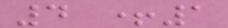4 +1
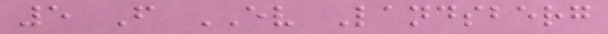5 F EV Landsberg
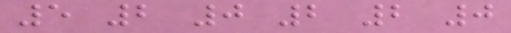5 2 0 2 2 0
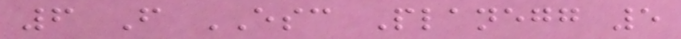6 F ESC Planegg 5
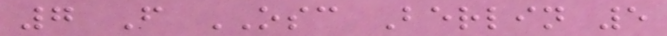7 F OSC Berlin 5
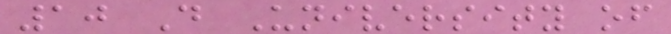10 D University of
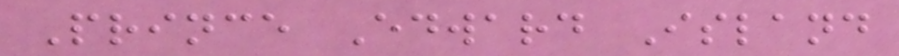Prince Edward Island
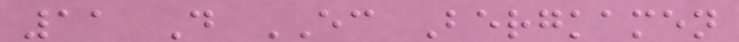11 D EC Bergkamen
